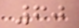60
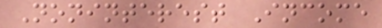Noninterest Income
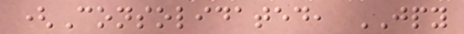(Consolidated, JPY
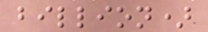billion)
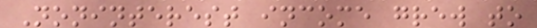Noninterest income grew to
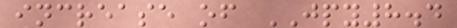increase of JPY8.4
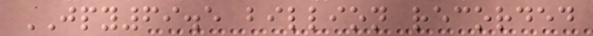JPY69.5 billion recorded
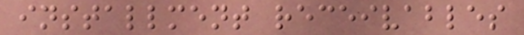installment receivables
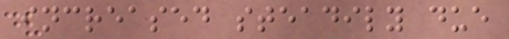increased steadily due
